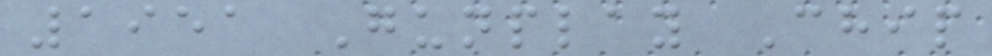1951 Gunplay Chip
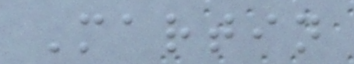Martin
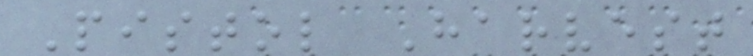Pistol Harvest
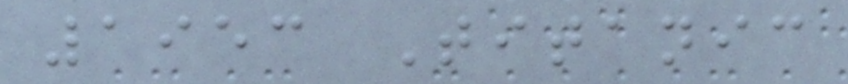1953 Titanic
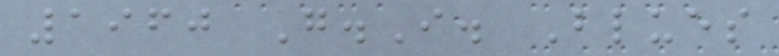1960 G.I. Blues
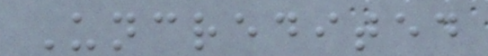Uncredited
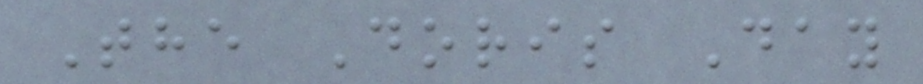The Doris Day
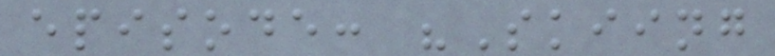episode: "Skiing
